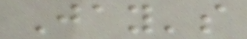Jay's
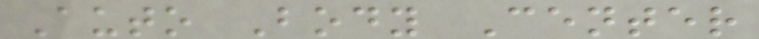Auto Body Center
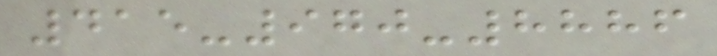415-970-8886
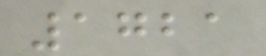1721
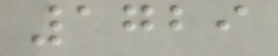1729
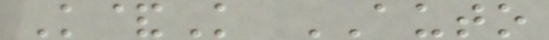K&K AUTO
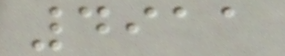4911
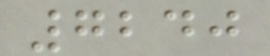7240
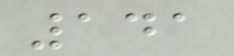141
